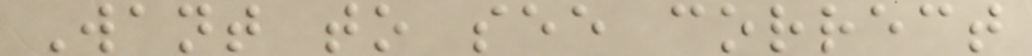Want to see correct
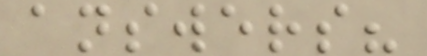answers?
